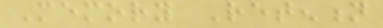Memory Retention
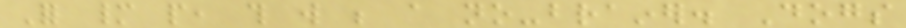For many people, this will be a no-brainer. Dogs
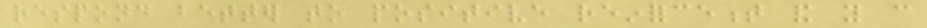respond better to positive reinforcement and you can
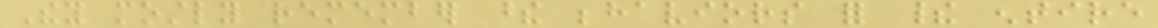They mostly remember these behaviors for their entire
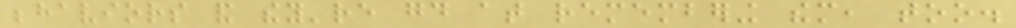behaviors and they're good at remembering them, too.
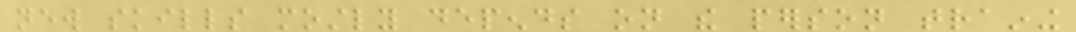new skills mostly depends on the person training
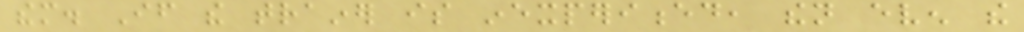them. If the trainer is inexperienced, then even the
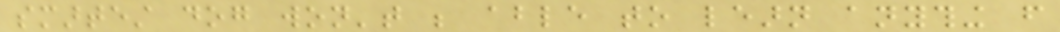smartest dog won't be able to learn anything from
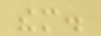them.
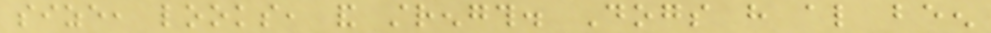size, looks, and strength. Dogs have also been
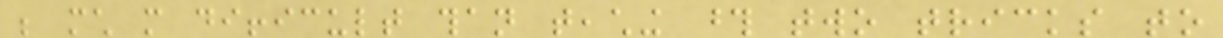be much more difficult than teaching those two tricks to
